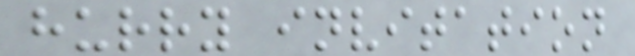hurry invitation
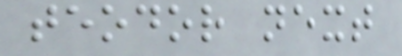teodor next
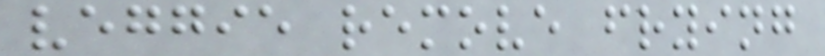veggie remove frying
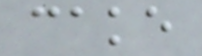cake
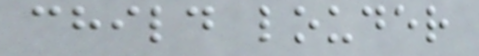child louder
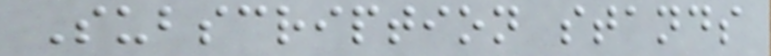Subscription stands
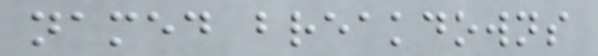named breakdowns
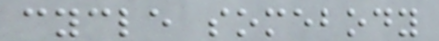cycle somebody
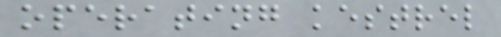operating kestrel
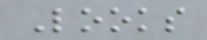Looks
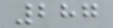287
